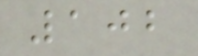102
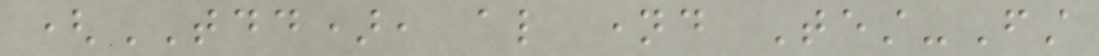(TDD), also named Test-First
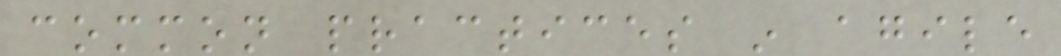common practices in agile
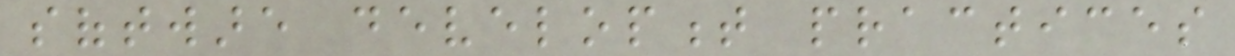software development practices
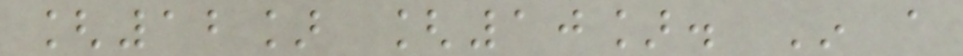[12] [10]. In a
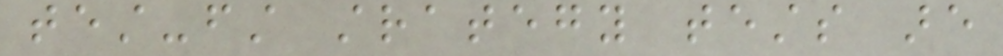test-first strategy tests are
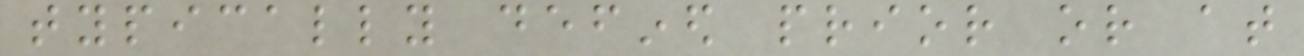typically defined prior or at
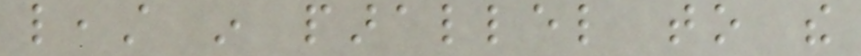least in parallel to the
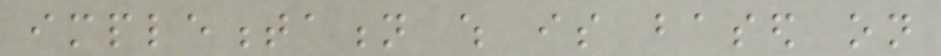implementation which is based on
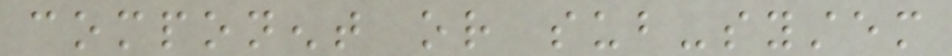component or sub-system
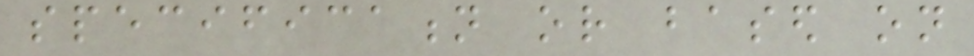specification or based on
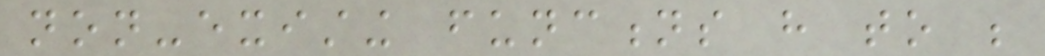non-existing functions have to be
